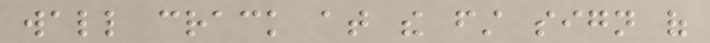wall crack at the first sign of
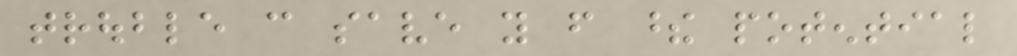trouble can save you from these potential
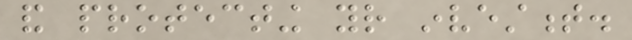and protecting your investment.
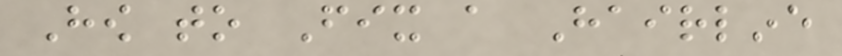How to Fix a Hairline
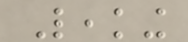Leaking
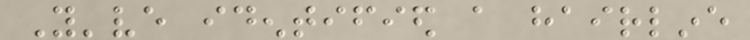You've identified a hairline
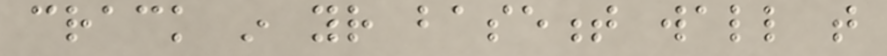crack in your basement wall that
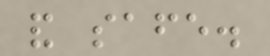and safe.
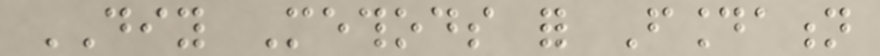DIY Methods for Foundation
